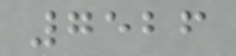7526
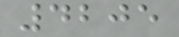4205
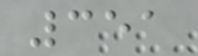351
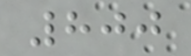800
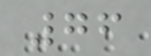76
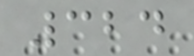324
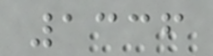1336
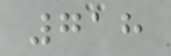718
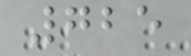725
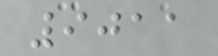9011
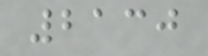2130
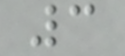3
